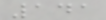141
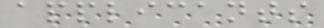applicants
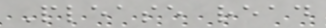Please read
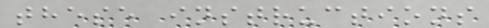these instructions
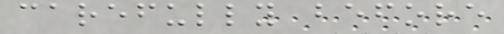carefully before
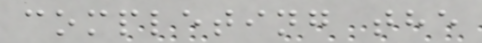completing the
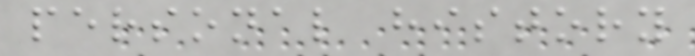personal history
